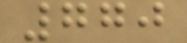770
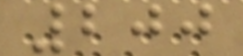200
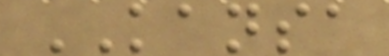KANSA
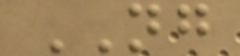NG
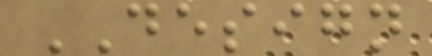DESIGN
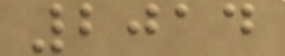2014
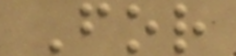For
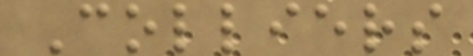Colliers
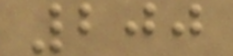200
